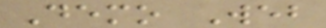Demo Web
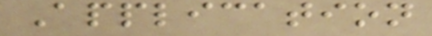Application
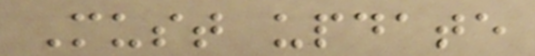Must update
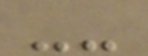--
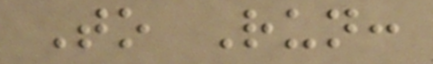To Run:
